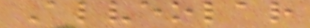Alveolar
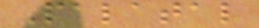Palatal
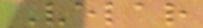Velar
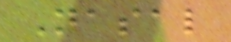Nasal
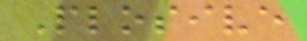Plosive
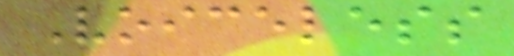Voiceless
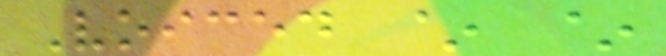Voiced ~ ~
